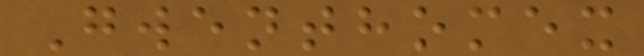Gwenthomex
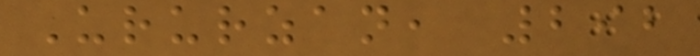Ururzan, 292
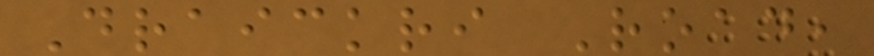Draickri Road,
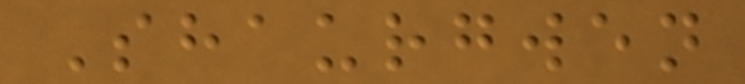Shaurgwen
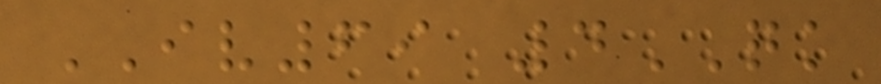IV69 4QK
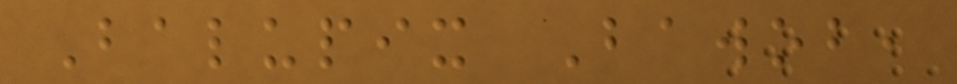Balupix Bawob,
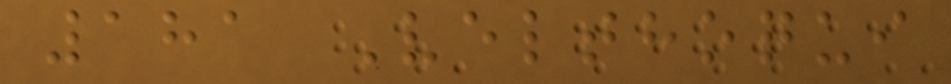181 Velthoqui
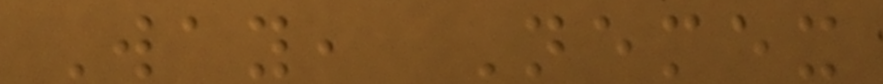Way, Nemex
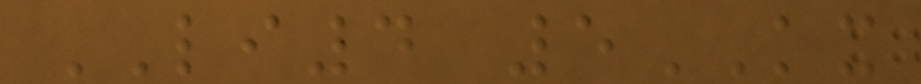LI4 5KX
